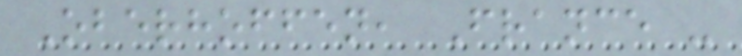Oberhoffen, France -
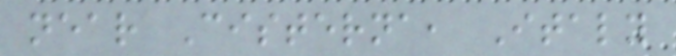near Cisterna, Italy
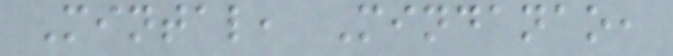Mintal, Mindanao,
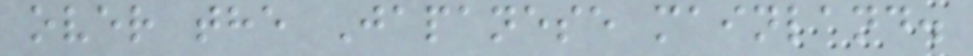over the Japanese mainland.
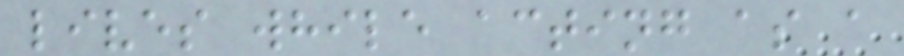lives while acting as a
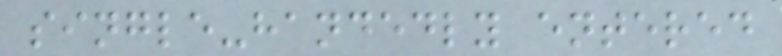single-handedly entered
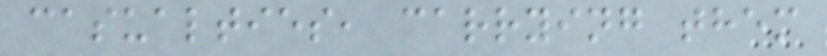casualties, carrying them
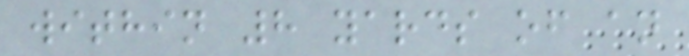within 8 yards of an
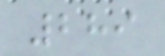289
